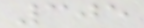305
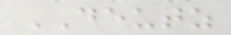DEUTZ
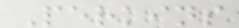Perkins
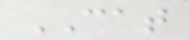CAT
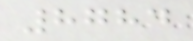8784
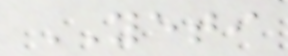YETI
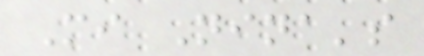Mi Nina's
